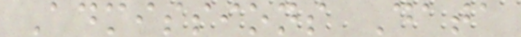Admissions Data
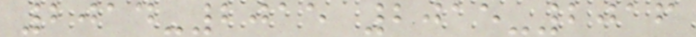2014-2015 2015-2016
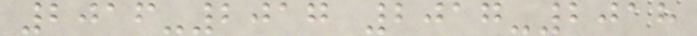2016-2017 2017-2018
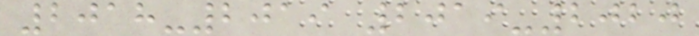2018-2019 2019-2020
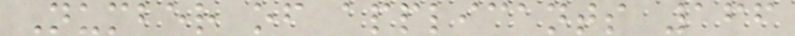Number of applicants 166
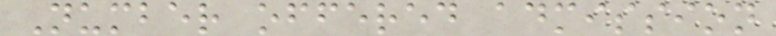Number offered admission
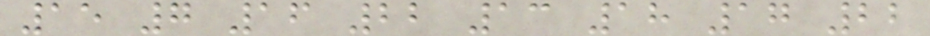15 7 16 22 13 18 17 22
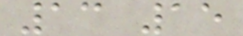13 15
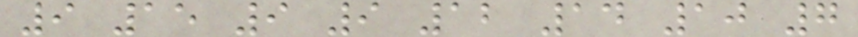9 15 9 9 12 14 10 7
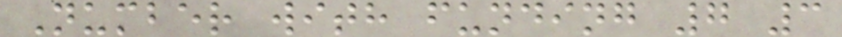Number with funding 7 3
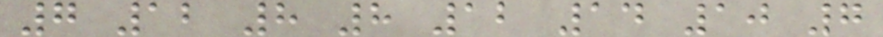7 12 8 8 12 14 10 7
